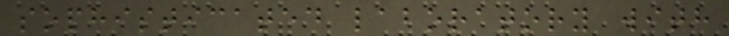sophisticated laboratory with
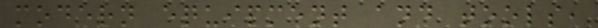modern equipment and tools,
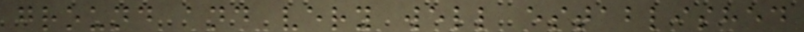ground and very well established
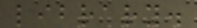library.
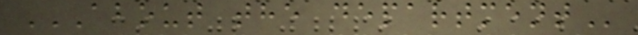ABOUT THE DEPARTMENT
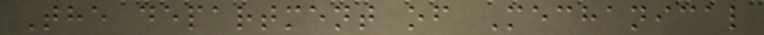The department of Mechanical
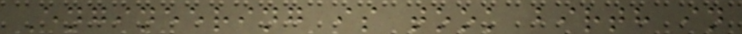Engineering is took birth in
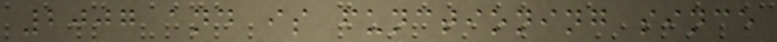2007 and is functioning since
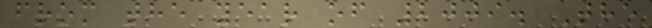from the year of 2009. The
